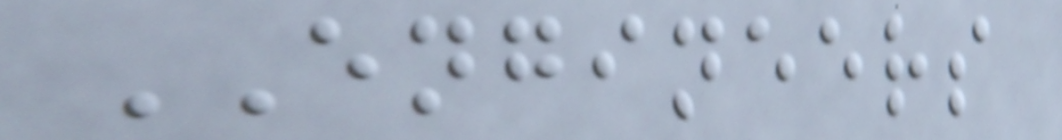ENGINEERS
